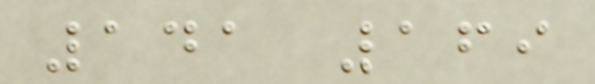141 169
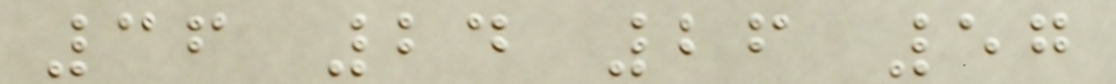36 24 26 57
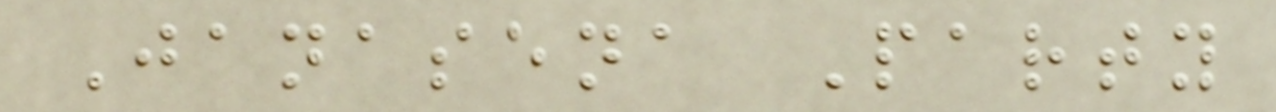Janasena Party
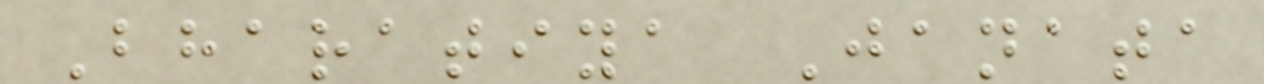Bharatiya Janata
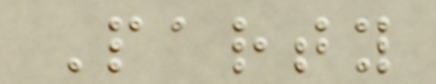Party
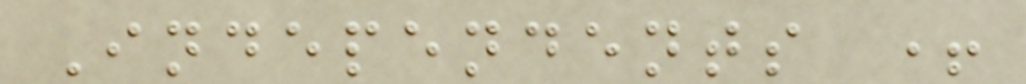Independents +
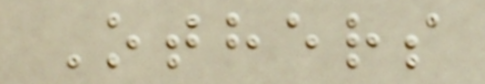Others
